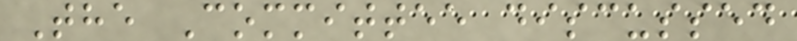The Committee discussed
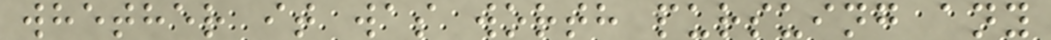whether it was worth pursuing any
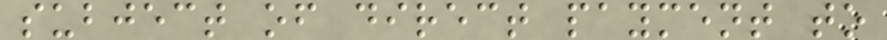subject of direct payment to
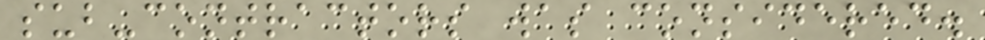sub-contractors was considered.
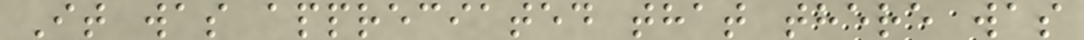It was appreciated that there was
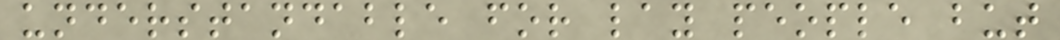understandable for lay people but
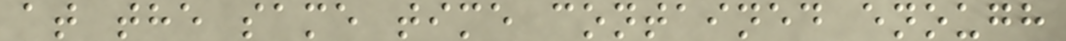at the same time contained enough
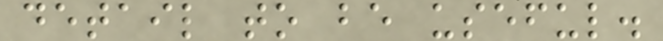detail to be useful.
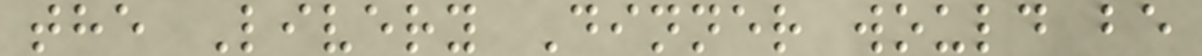the Livery Dinner would be
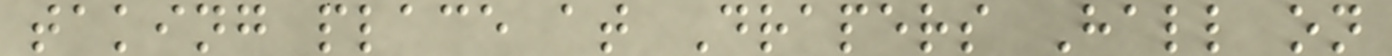taking place at Drapers Hall on
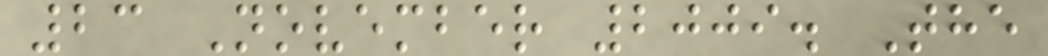23 November 2009. The
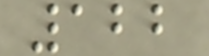122
